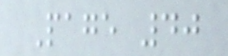Page 40
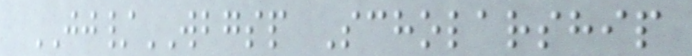JJ/WBGSP Scholarship
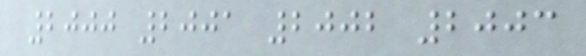2000 2001 2002 2003
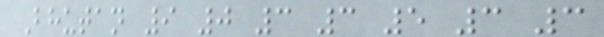Bhutan 9 0 3 3 5 3 3
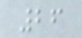26
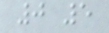0 5
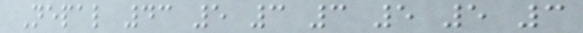Nepal 43 5 3 3 5 5 3
